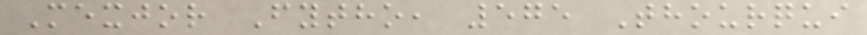Mexjor Fytho, 575 Thourqui
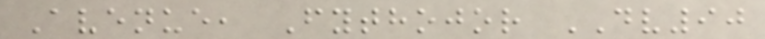Avenue, Fythojor DV90
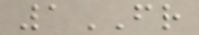1FR
